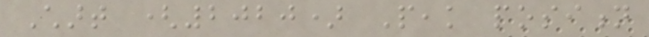Chart (2020) Peak position
